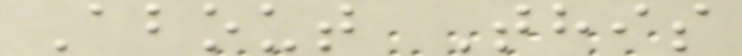About This
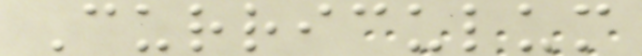Curriculum
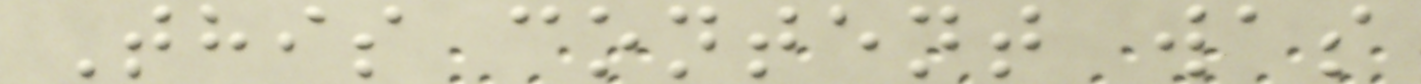This content was
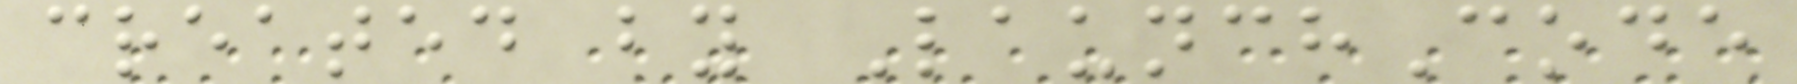created by LaunchCode
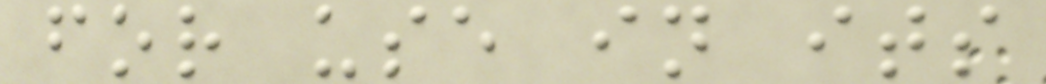for use in its
